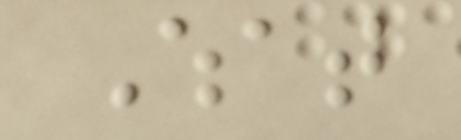What
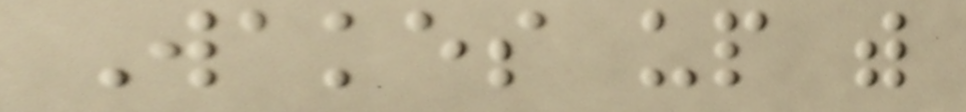Wakes up with
